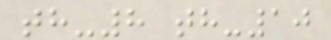th-8 th-10
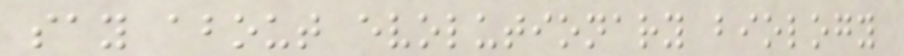say about evolutionary biology
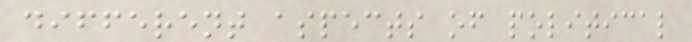different aspects of political
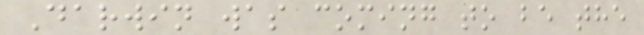Darwin was coming to be the
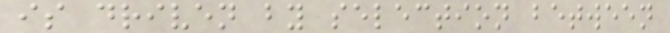is driven by selection between
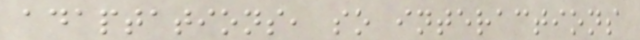adaptations, so interactions
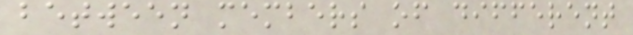between members of different
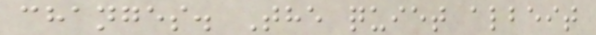changes. The quiet albeit
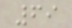69
